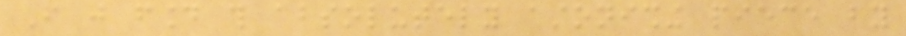I just found this absolutely astonishing piece by
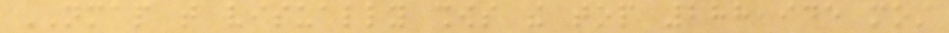NMAP that visually shows the top 288,945 most
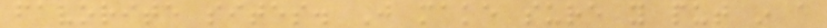favorite sites. Just make sure you put in a
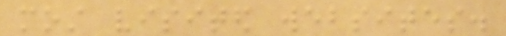most visited websites.
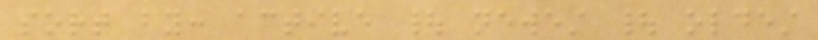sort by: active | newest | oldest
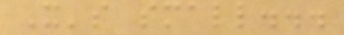It's small...
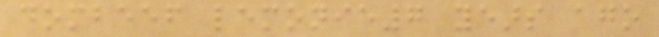dombeef lemonie7 years ago
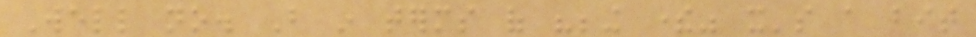Well no. But in terms of "being there" it's a bit
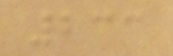233
